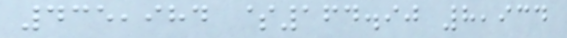435,984 $164.90 8,934
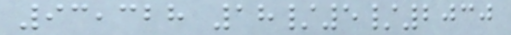93,328 18/5/2030
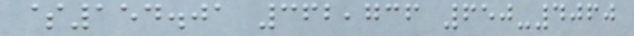$154.01 362,736 650-4060
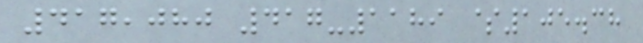417,080 417-1189 $105.38
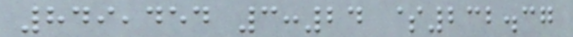849,454 3:24 $232.37
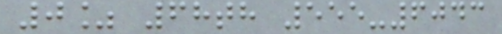0% 68th 555-6043
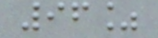96%
